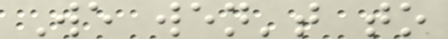We wen't to
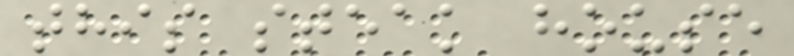this steak house
